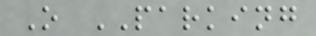O PARKING
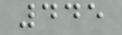445
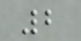2
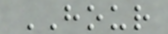HOUR
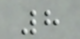8
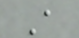A
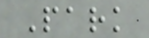Park
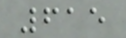615
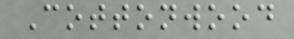Cottonwood
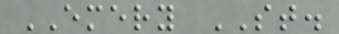EMERY ST.
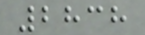2838
